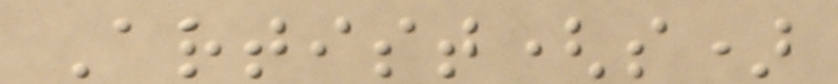Artist(s)
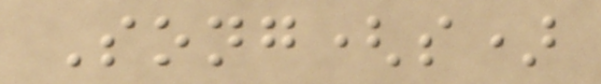Song(s)
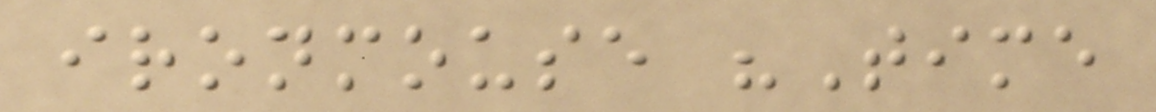ironmouse "Time
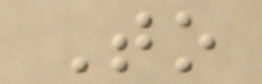To
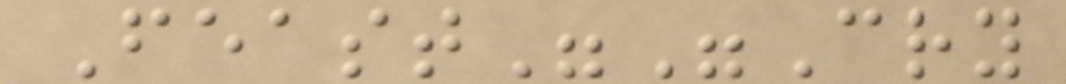Feast""Cry
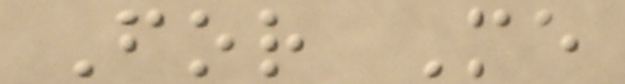For Me
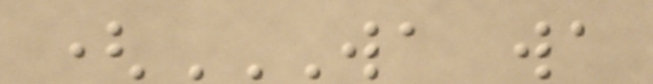(WA WA
